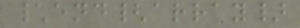\end{array}
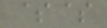$$
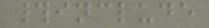#include
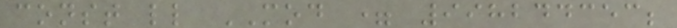const ll MOD = 998244353;
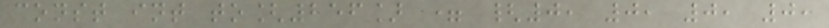const int to[256] = {0, 0, 0, 0,
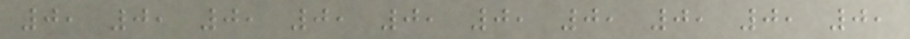0, 0, 0, 0, 0, 0, 0, 0, 0, 0,
